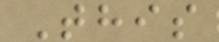This
